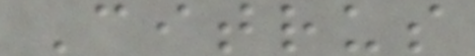Citrus
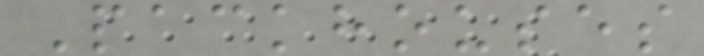Packhouses
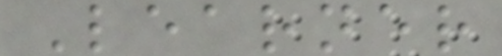Learner
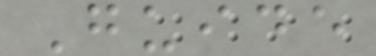Guide
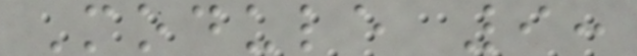Module 9:
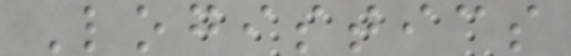Logistics
